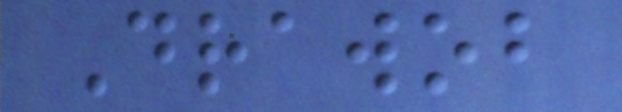Drawob
